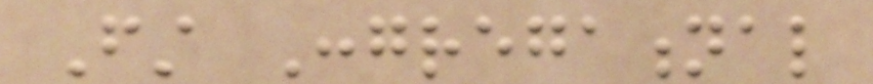First Congregational
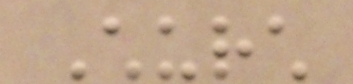Church
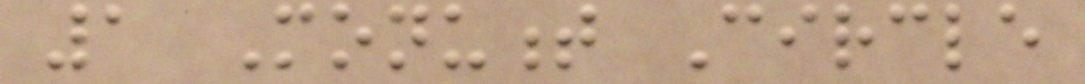1 Monument Circle
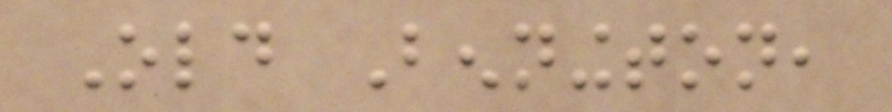Old Bennington,
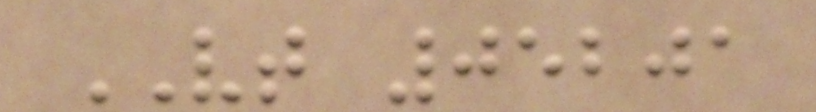VT 05201
